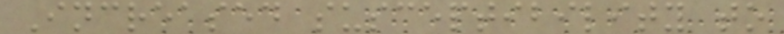Increased susceptibility to
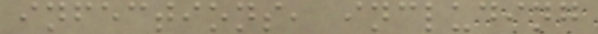infections, including
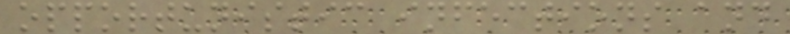opportunistic infections and
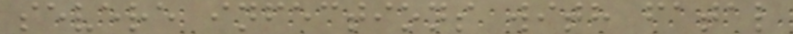severe infections with fatal
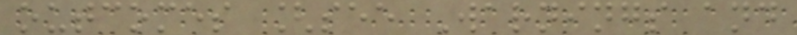outcomes [see Warnings and
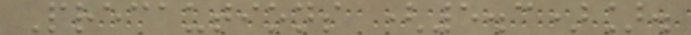Precautions (5.3)].
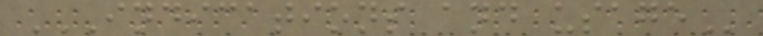INDICATIONS AND USAGE
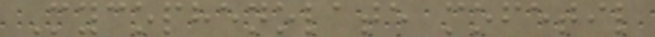Mycophenolate mofetil
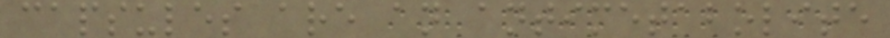capsules are an antimetabolite
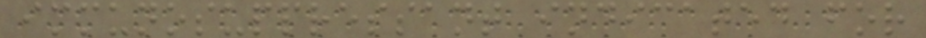immunosuppressant indicated for
